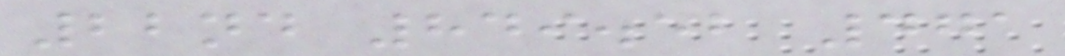22nd 849.52 471
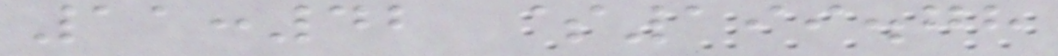11:42 $199.78
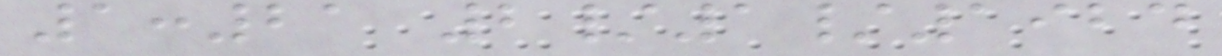1:21 2/1/1924
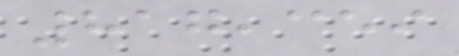817,359
